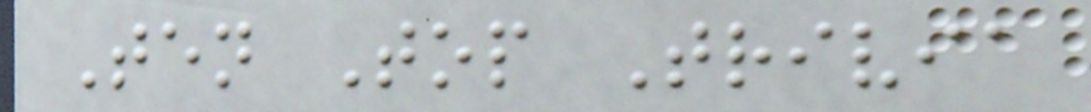Ten Top Trivia
